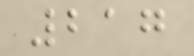217
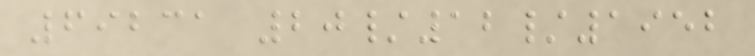69231 20/12/1952
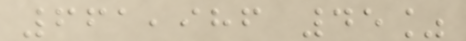661,986 45%
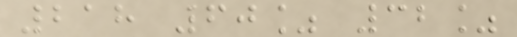218 60% 32%
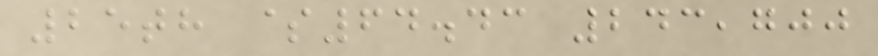25th $64.43 243,700
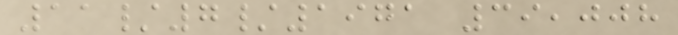11/7/1971 39,008
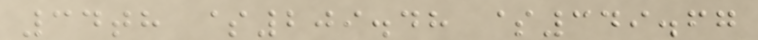34th $209.48 $349.67
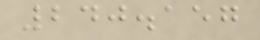240.157
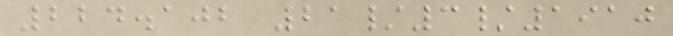224.102 21/3/1910
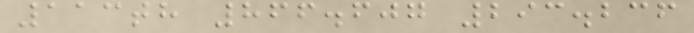113th 866.607 293.236
